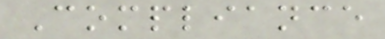Compliance
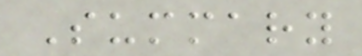Summary
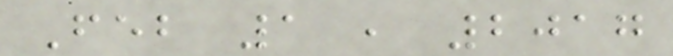Feb 1 , 2017
